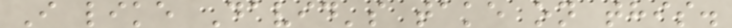I like David's take on this.
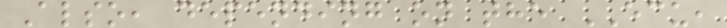Also, depending on the ECU,
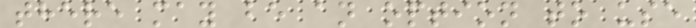there may be an option to use
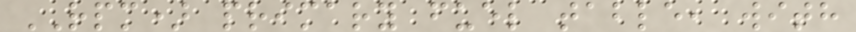RPM) primary fuel table, with
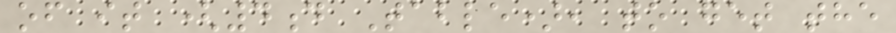of it (4d Table), to get the
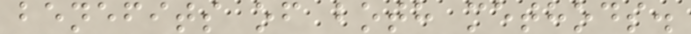benefits of both methods.
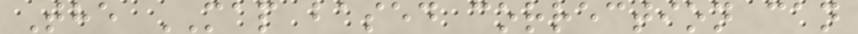The MAP based correction can
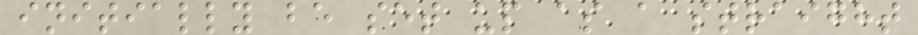initially be set up as a straight
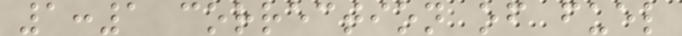1:1 correction of fuel
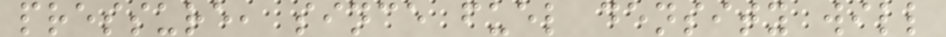pressure, since fuel density will
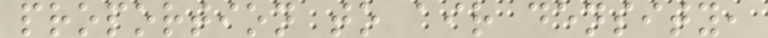proportion to air density,
